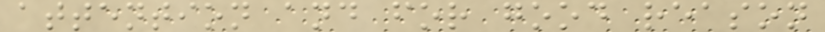attention and for good reason
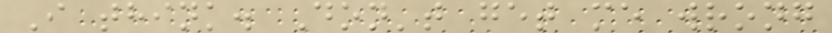I think. Don't get me wrong
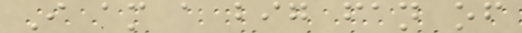I am a big fan of
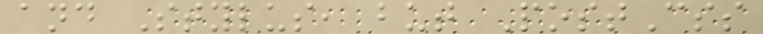and Stylus, but PostCss
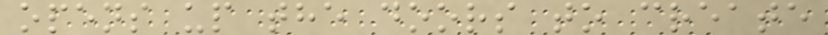opens up the doors to create
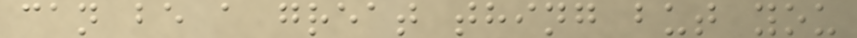can be a great thing but you
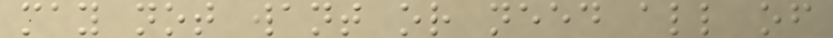may not want or need all of
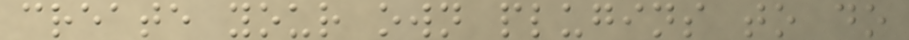create your own plugins to do
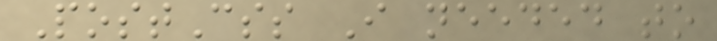PostCss I needed to
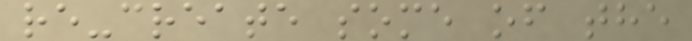re-create some of the
